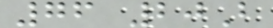76 20B
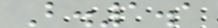B.1.1
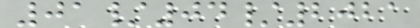01/04/2021
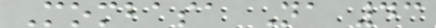Mombasa Na 43
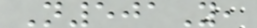N501Y,
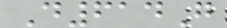D614G
